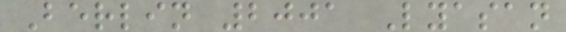Berlin 2001 Lyasan
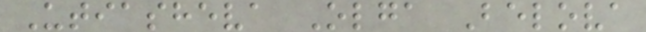Utiasheva Olga Belova
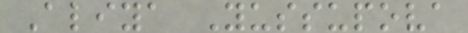Aliya Yussupova
